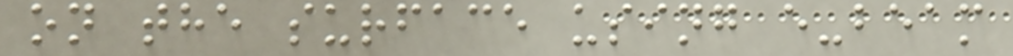on the surface using e-beam
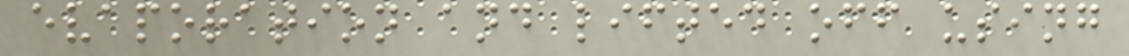evaporation and lifted off using
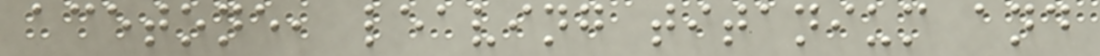acetone, leaving titanium and
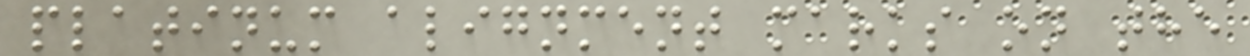platinum alignment marks on the
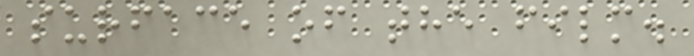surface of the film.
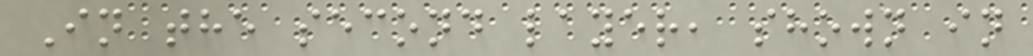In the second layer, shown in
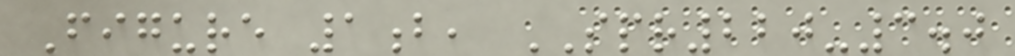Figure 1b, SPR220-3.0
